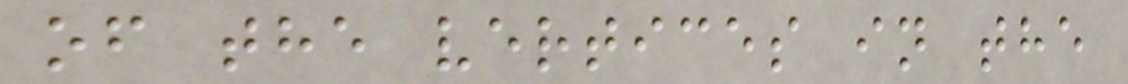of the vertices in the
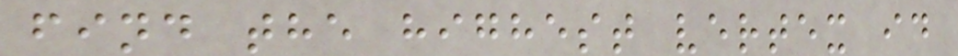find the highest vertex id
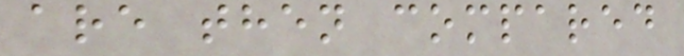are then compared
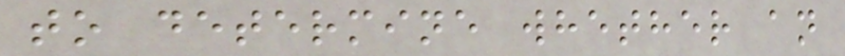to determine whether an
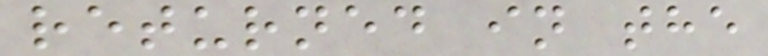returned in the
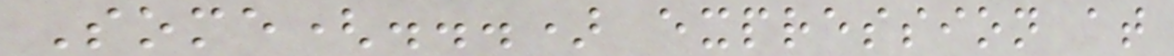Some(...) expression at
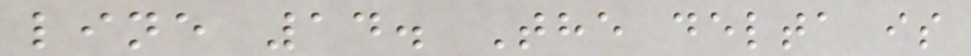line 14. The delta is
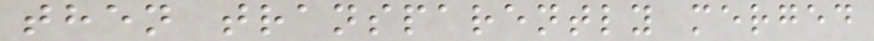then transparently merged
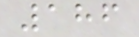186
